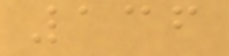136
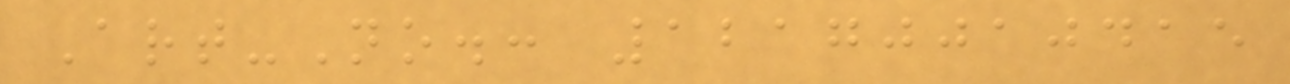Art-No.: 12170010415
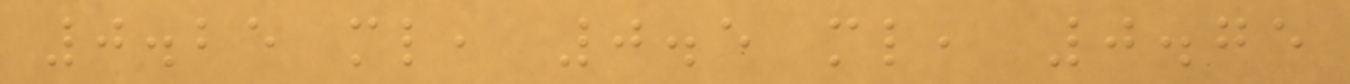0.25 ml, 0.5 ml, 0.75
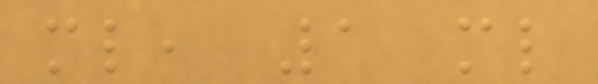ml, 1 ml
